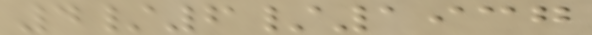4/6/1937
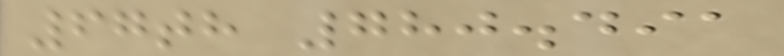67th 780.491
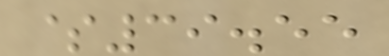$39.55
